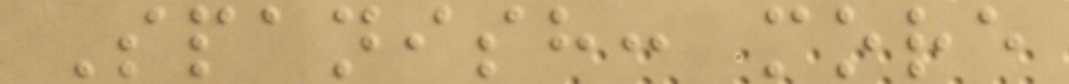Spanish: more
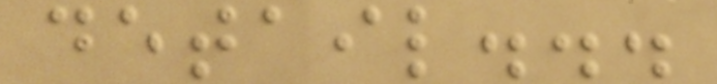detail...
